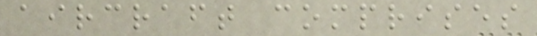aircraft comprises
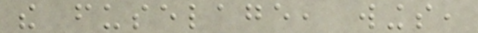the fuselage, wings,
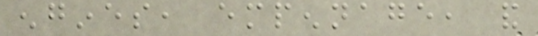engines, empennage, and
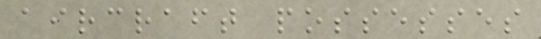aircraft possesses
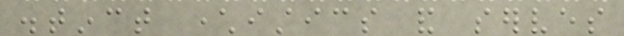distinct characteristics and serves
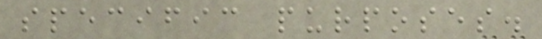specific purposes.
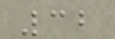32
